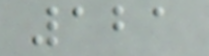121
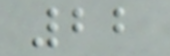22
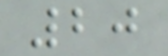20
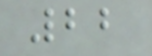22
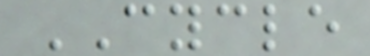CYCLE
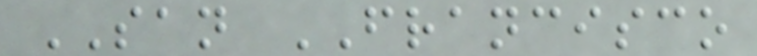SAN FRANCISCO
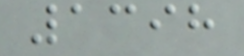1398
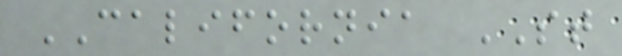CALIFORNIA ST
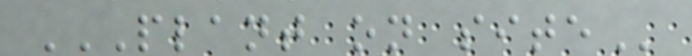PLANT ON SITE
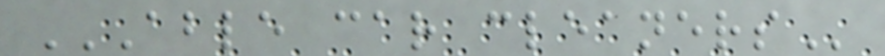ABLE CAR CLEANERS
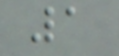1
